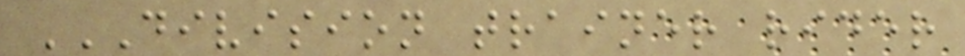DIVISION TRAINER RIDER
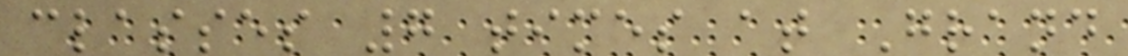classes 7 times at Grand
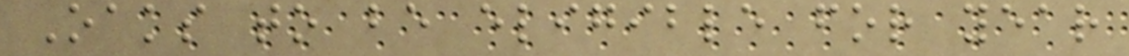Oaks to be eligible for year
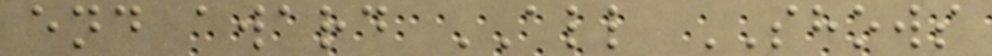end award ALL SHOWS
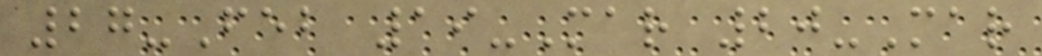27-Feb 19-Mar 20-Mar
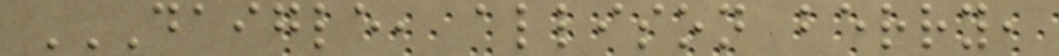DAIGLE, ALLISON BERRY,
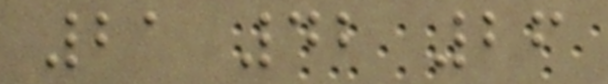21 42 26
